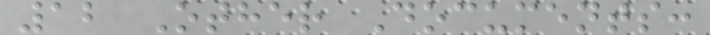12 Other Documents:
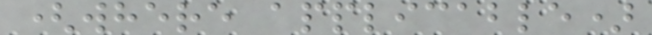(where applicable)
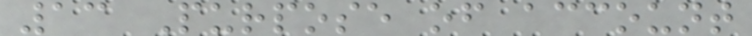13 Purpose of account
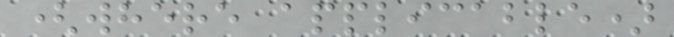(where applicable)
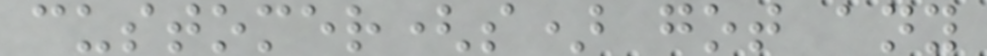customer(s) got any
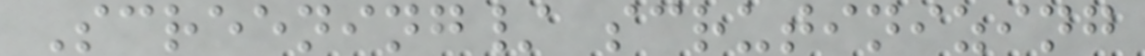Screening/ scrutinizing
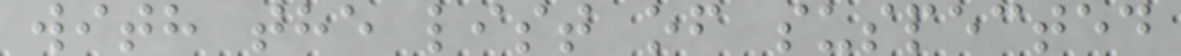with the list of suspected
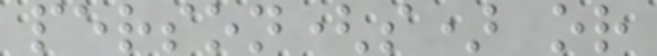person(s) or
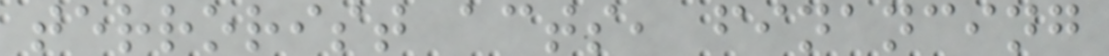terrorist acts, financing
